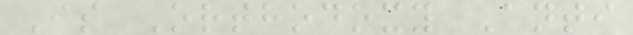Is Orthodoxy Anti
